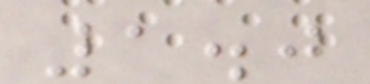1.0
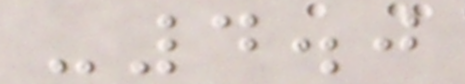-4.0
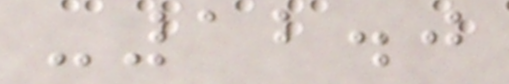-12.0
